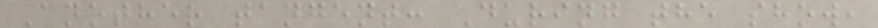Another tangent: During the show,
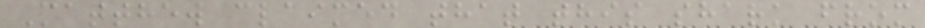Matthew claimed that this shark from
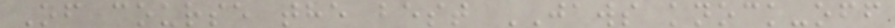Of course the best JAWS knock-off
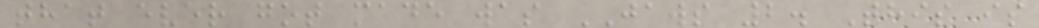that ever got made was JAWS 2. This is
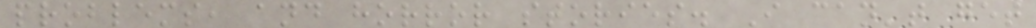problems, and horror stories. I can't get
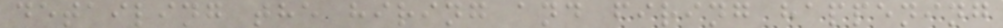detailing the hiring and firing happening
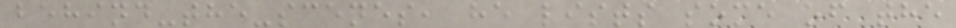behind-the-scenes, he lists some of the
